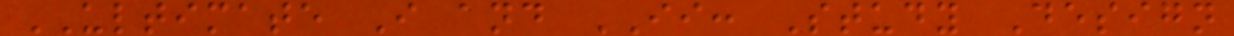ULTIMATE I and II: Study Design
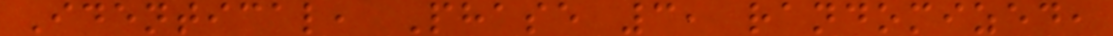Identical, Phase 3, randomized,
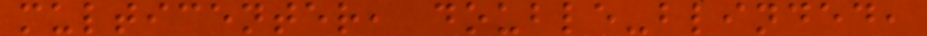multicenter, double-blinded,
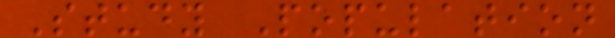Study Population
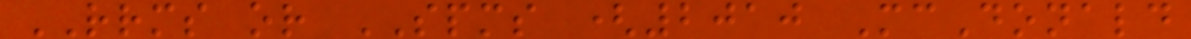RRMS or SPMS (2010 McDonald
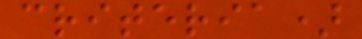criteria)
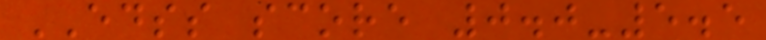EDSS score 0.0-5.5
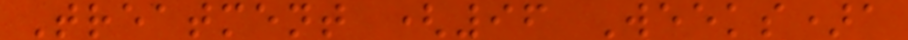Treatment (96 Weeks)a
